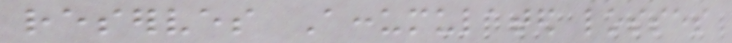reserves Accumulated losses
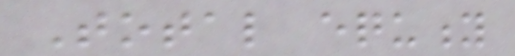Total equity
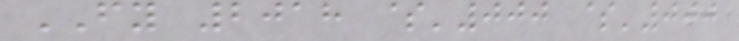FY 2018 $'000 $'000
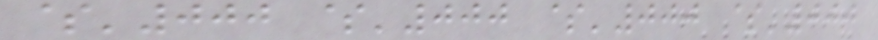$'000 $'000 $'000 $'000
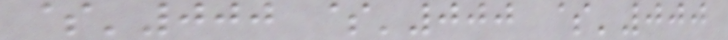$'000 $'000 $'000
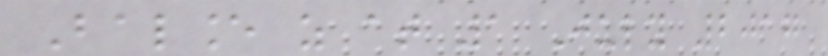Balance as at 1 July 2017
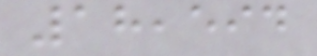18,594
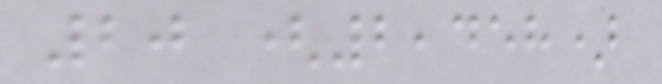20 (2,458)
